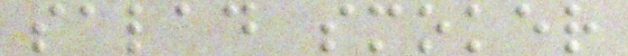salad smoker
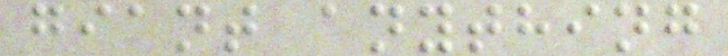giant anything
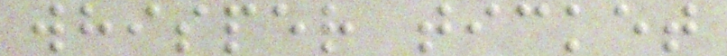whisper ticket
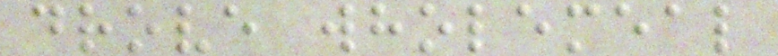drove wholemeal
